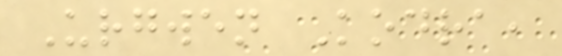Urgwen Kodra,
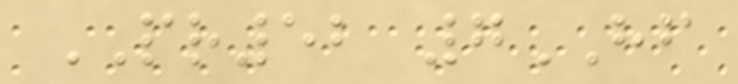PR52 7HF
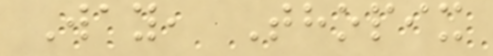Way, Thopix
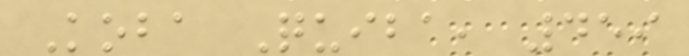Koba Quiba, 459
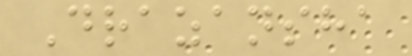Drazansha
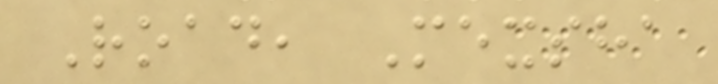Road, Mexsha
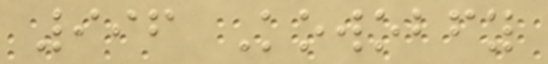996 Kowobfy
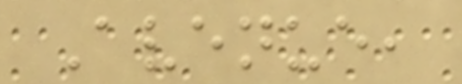Avenue,
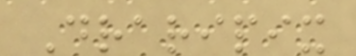Draripix
